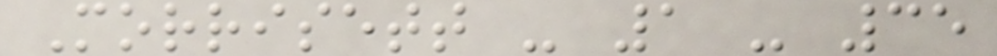Morrisett - 1 - 35
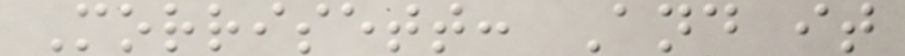Morrisett: And it
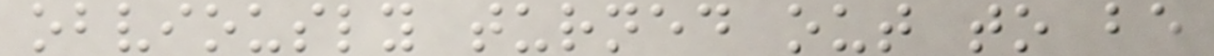obviously turned out to be
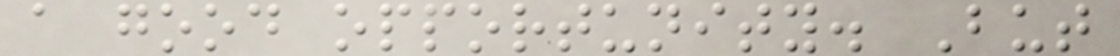a good opportunity. But
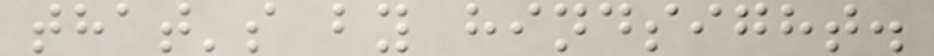that's by hindsight.
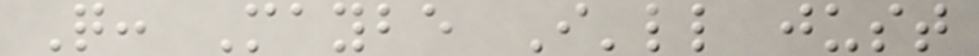Q: Maybe I'll just
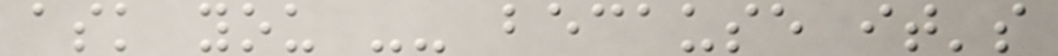ask you -- because it's
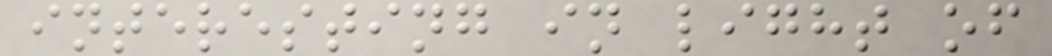interesting in light of
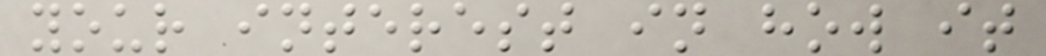your interest in how it
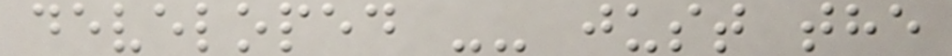developed -- just the
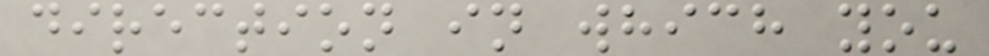direction in which you
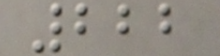222
